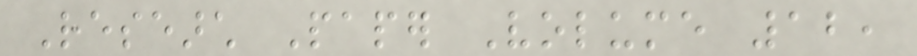Research Paper Volume 12,
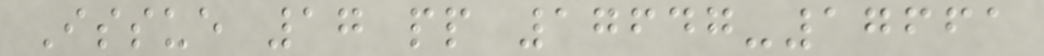Issue 17 pp 17647-17661
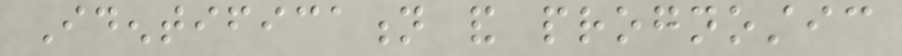Identification and prognostic
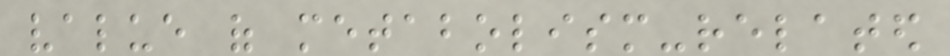value of metabolism-related
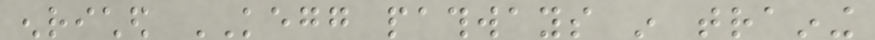enriched KEGG pathways in training
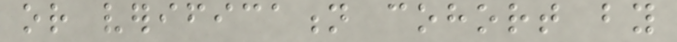or verification cohort by
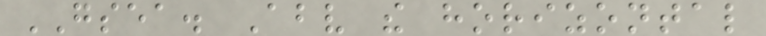GSEA. Above the horizontal
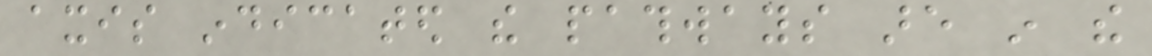axis indicated the pathways are in the
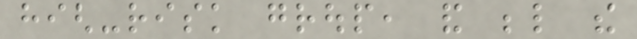high-risk group, and below the
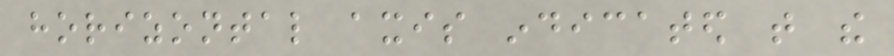horizontal axis indicated that the
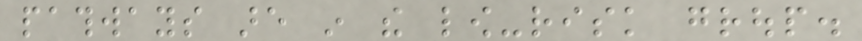pathways are in the low-risk group.
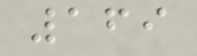169
